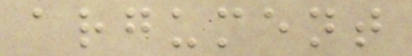argument
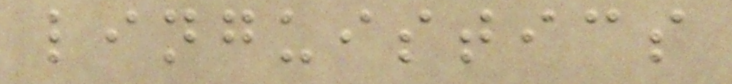linguistics
